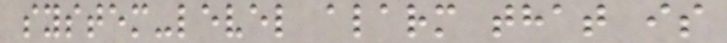system-level alarm that is
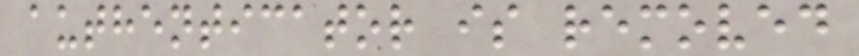authenticator is removed
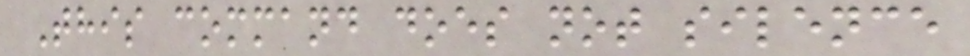This command does not silence
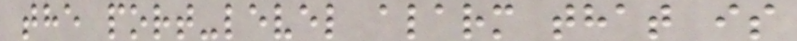the port-level alarm that is
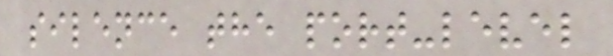silence the port-level
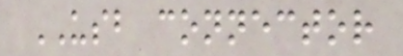USB connector
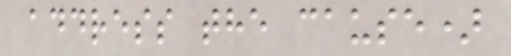address the cause)
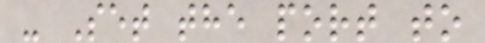- Set the port to
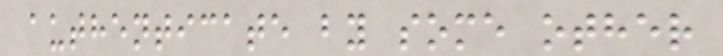authenticate by some other
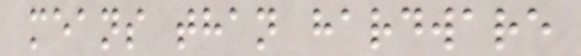means than hardware
